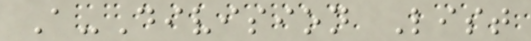A-Division List
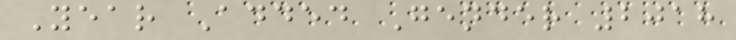Year Added Gender 2018
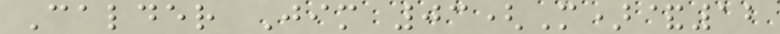Calder Jim 03(M)&12
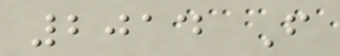2014 F
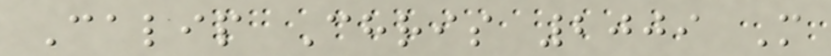Calip Chris 2009 M
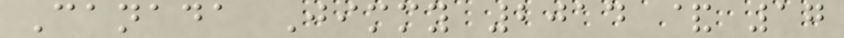Canada Jimmy 2014 & 17
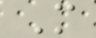M
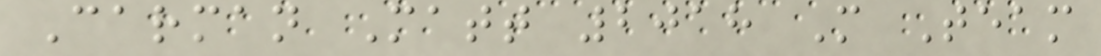Carman Matt 2018 M Team
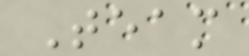Team
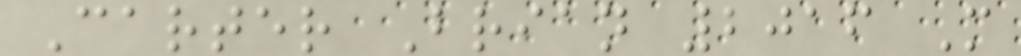Carter Brian 2016 M
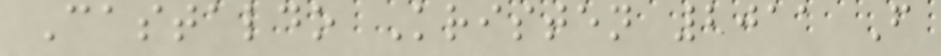Castaldo Kristen 2011 F
